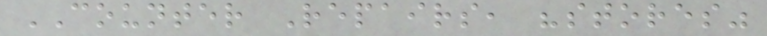COUNTER Repairs, "stores"
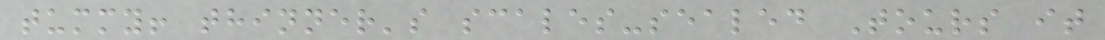tummy! thinner's scales-sealed Tours it
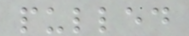pulled
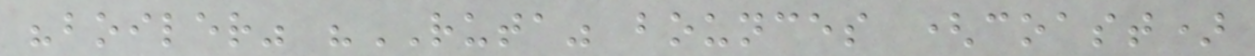"boiler" "RUTA" bounces (coast)
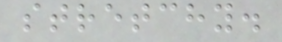stretchy.
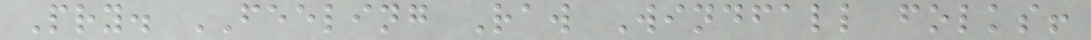Pry. FEELING Raw Windfall folks!
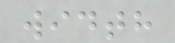width
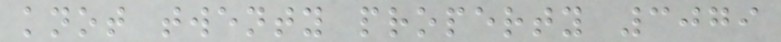knot twenty property 3079
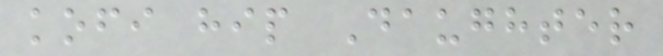kofi hip Daughter
